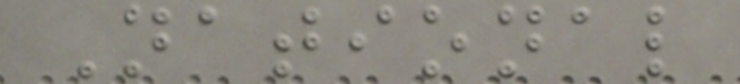National
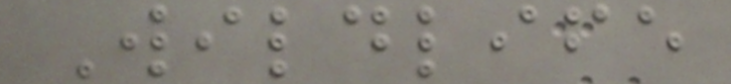Wildlife
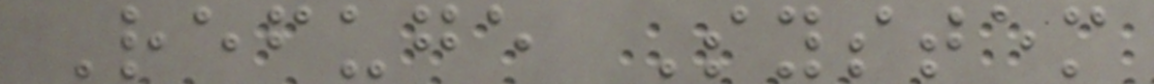Refuge System
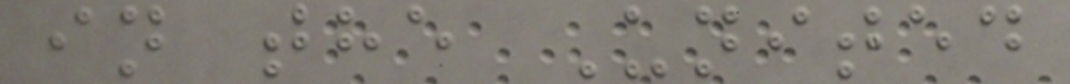in the United
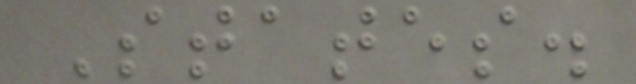States.
